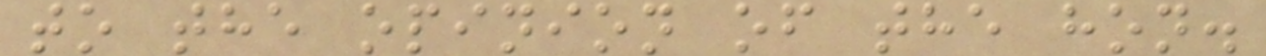to the opinion of the hon.
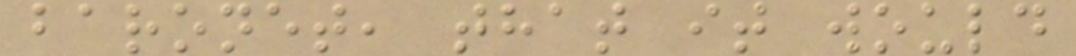baronet, that it would
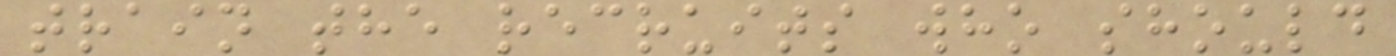train the recruits who should
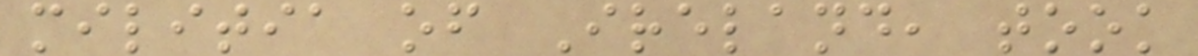militia of Ireland, took
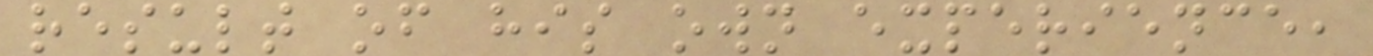result of his own experience,
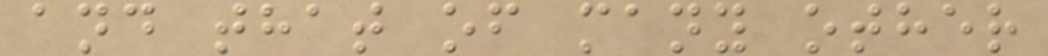and that of many other
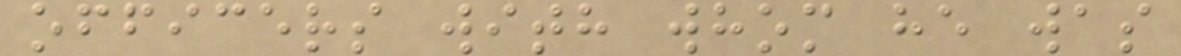officers with whom he was
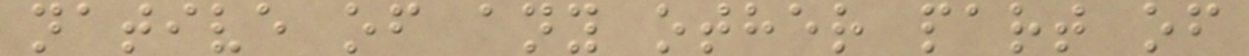native of any other part of
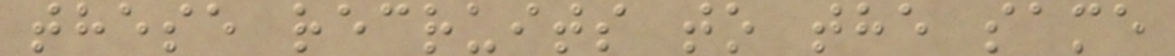these recruits to the same
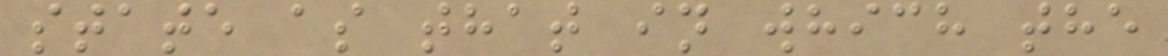state as that in which the
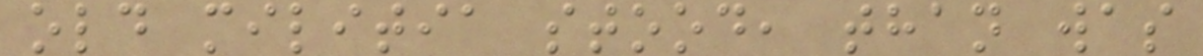old militia stood, than was
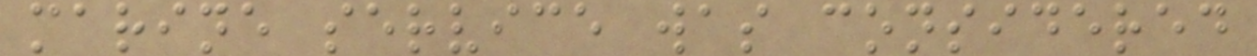marine service was considered
